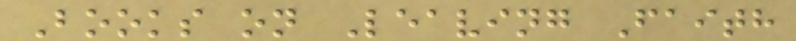Books on Leaving Faith
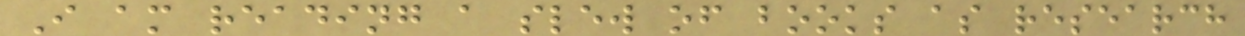I am reading a slew of books as research
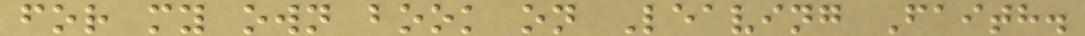for my own book on Leaving Faith.
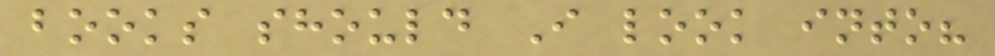books should I look into?
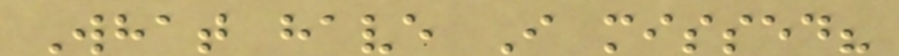What have I missed?
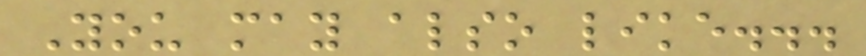You may also like...
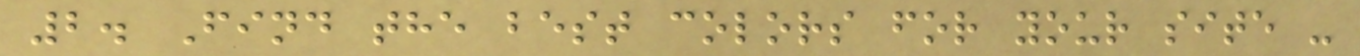2. Find the best colors for your site -
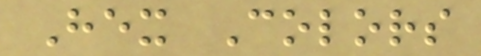Hex Colors
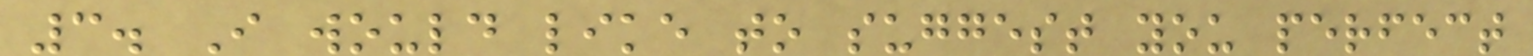3. I would like to suggest you perfect
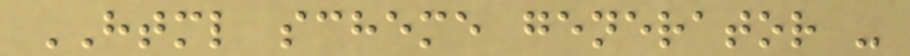HTML scheme generator -
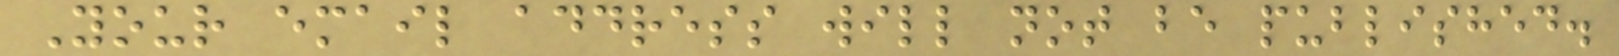Your email address will not be published.
